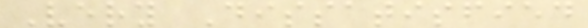Very Dissatisfied
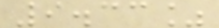9.33%
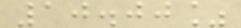10.00%
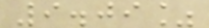9.09%
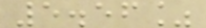5.56%
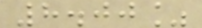8.00%
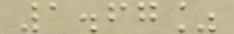1.67%
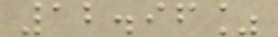12.96%
